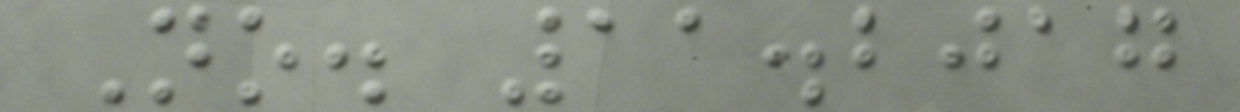No. 11.2017
